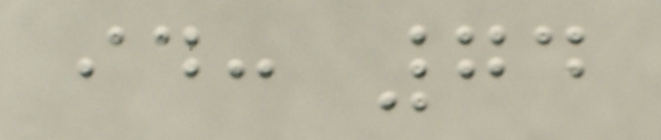id: 74
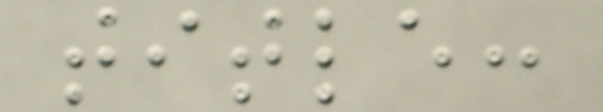title:
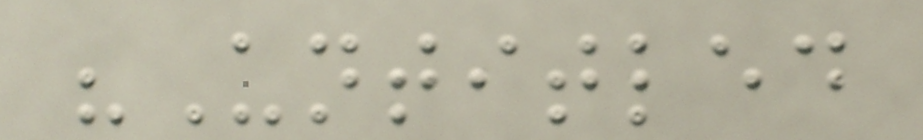"Untitled
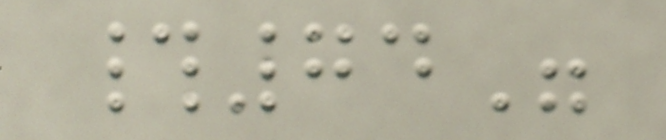#74"
